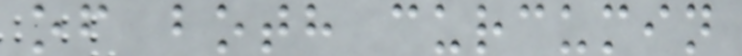of both curcumin
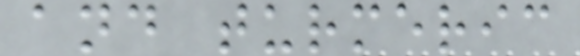and turmeric
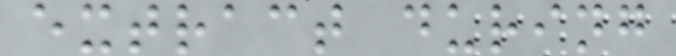extract during
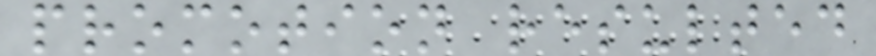promotion resulted
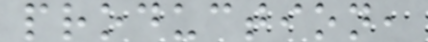production,
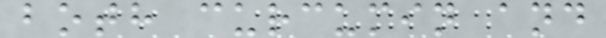both curcumin and
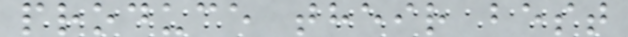produce their best
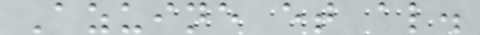Azuine et al.
